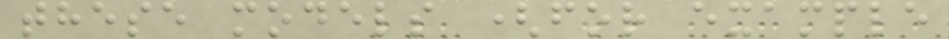these models (for example
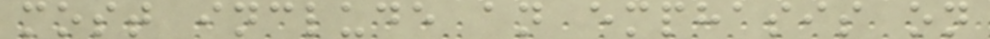most include an emphasis on
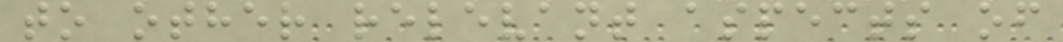to other relevant aspects of
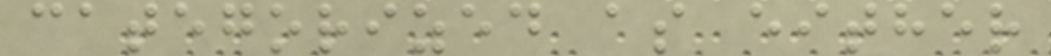categorized as either
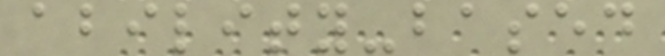ability-based
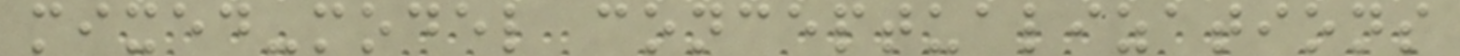mixed-model conceptualizations
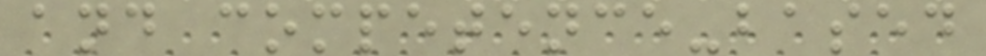and competence-based
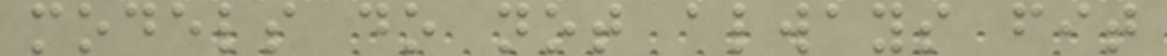models do not always fit
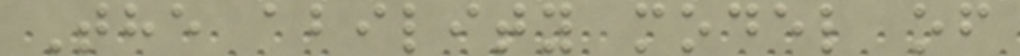The ability model of
